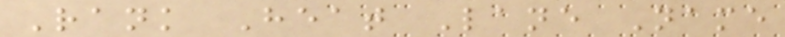Rank Heat Lane Name
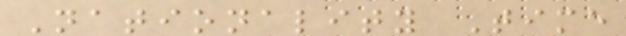Nationality Time
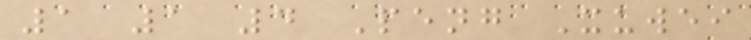1 1 4 Peng Xuwei
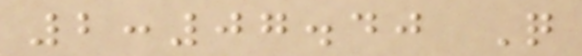2:07.40 Q
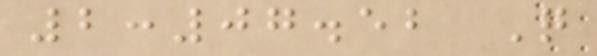2:07.52 Q
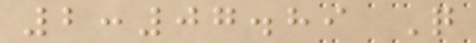2:07.89 Q
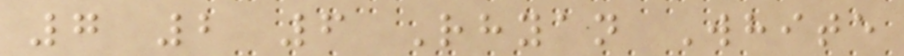7 2 6 Rhyan White
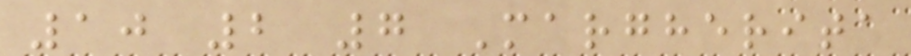10 2 7 Margherita
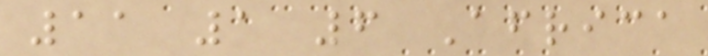11 1 6 Africa
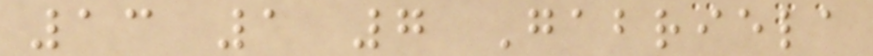13 1 7 Gabriela
